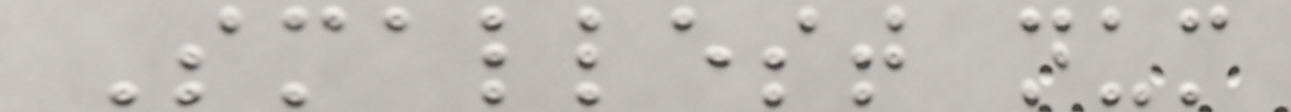Smallest num
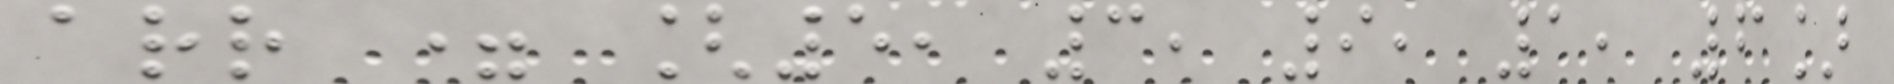arr = [5, 3, 9, 1, 6]
